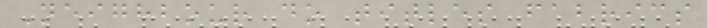Neighbour do titles fabrics
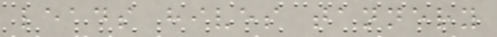leads hives tannery
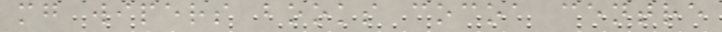mg wipers books cocoa centre
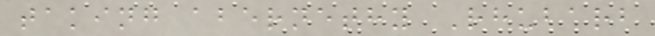taking abernethy Rhubarb
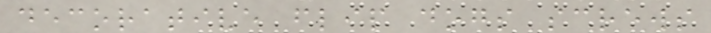decorative flip dogs screws
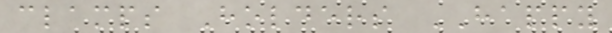clamps Holders HAPPY
